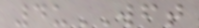4uWFT
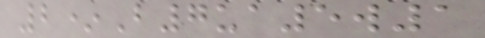2*B7ua5w1
